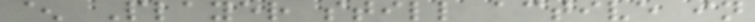^ Player still active in
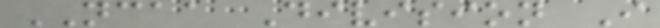NCAA Division I
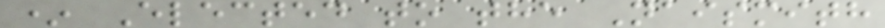* Elected to the Naismith
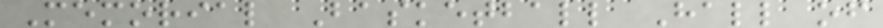Memorial Basketball Hall of
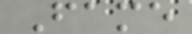Fame
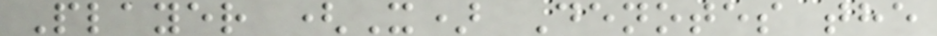Player (X) Denotes the
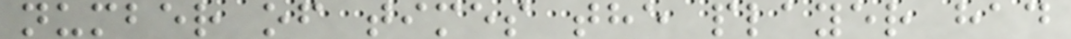number of times the player had
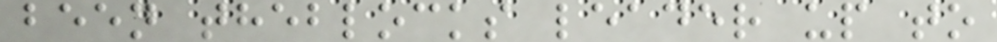been theblocks leader up to
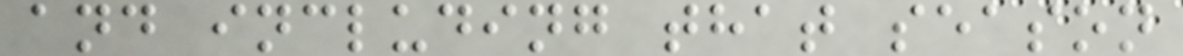and including that season
